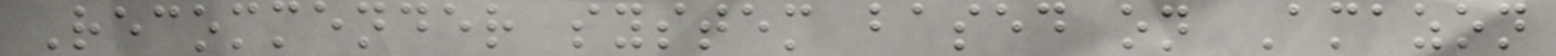Recommender system based on Amazon
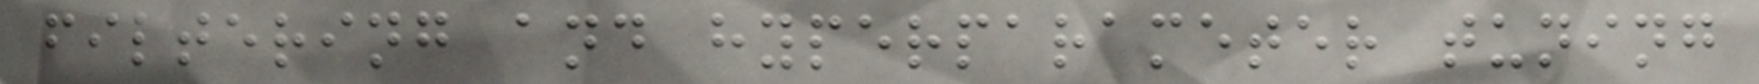filtering and hyperparameter tuning
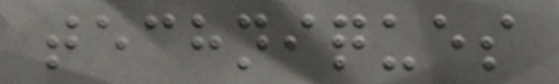techniques
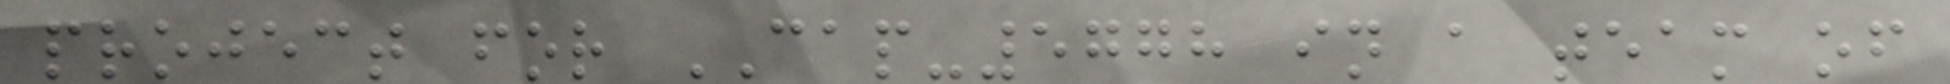project for CAP-5778 in a team of
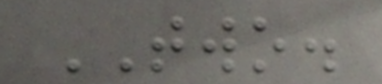TWO.
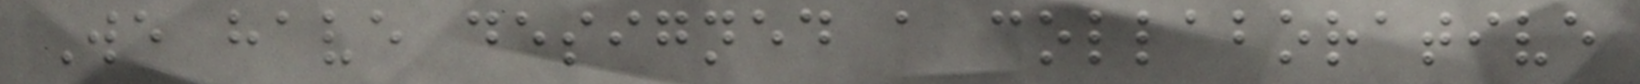We have designed a collaborative
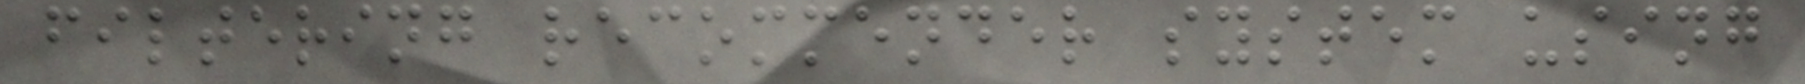filtering recommender system using
